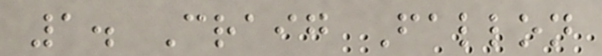1. Craig Fallon
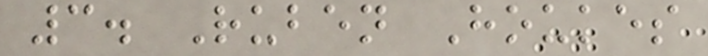3. Ruben Houkes
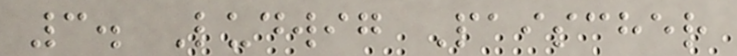3. Ludwig Paischer
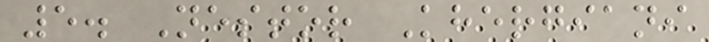5. Nestor Khergiani
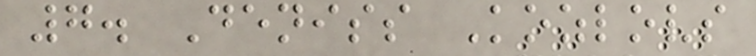7. Deniss Kozlovs
